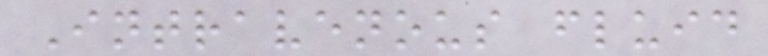Intravenous fluid
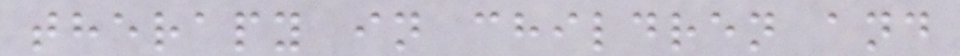therapy in children and
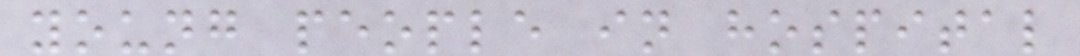young people in hospital
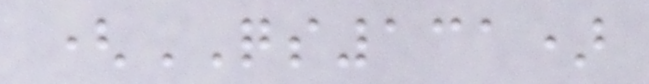(QS131)
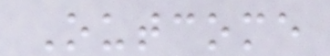Outcome
